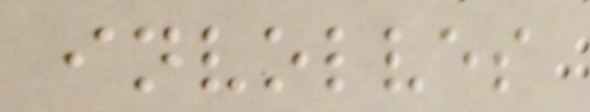involves
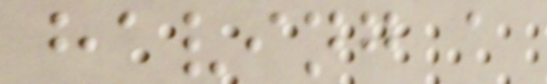having a
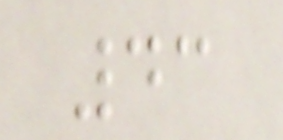43
